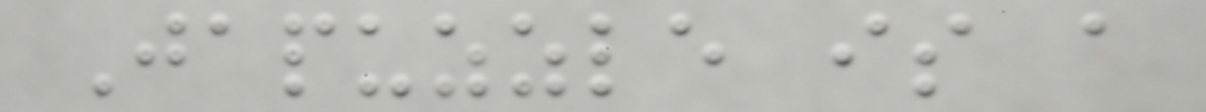Japuzzle is a
